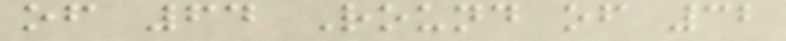of 64 Round of 32
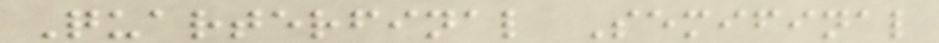Quarterfinal Semifinal
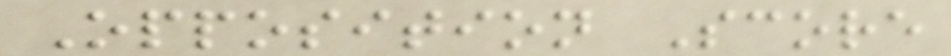Opposition Score
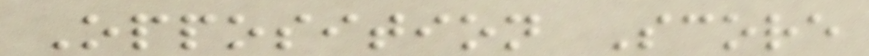Opposition Score
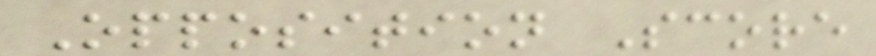Opposition Score
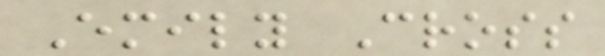Emily Cross
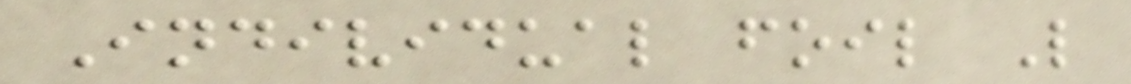Individual foil L
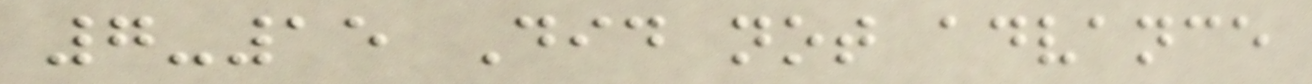7-15 Did not advance
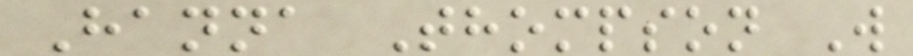Hanna Thompson W
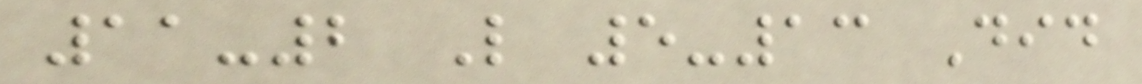11-2 L 5-13 Did
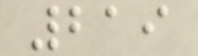219
